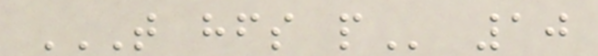T HFS P 10
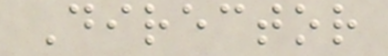Director
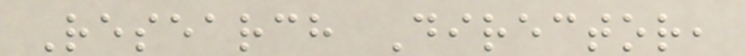Research Director,
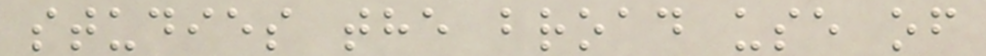studies the broad use of
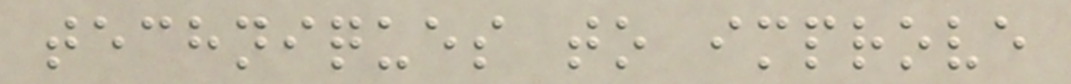techniques to improve
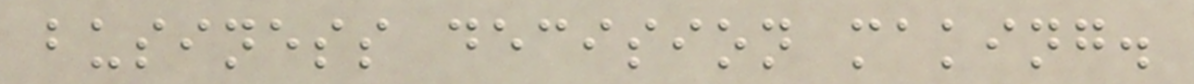business decision making.
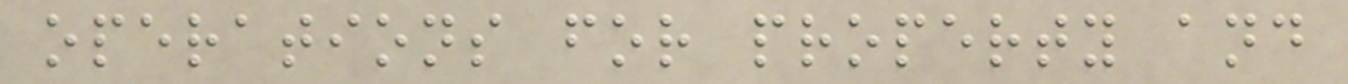operations for property and
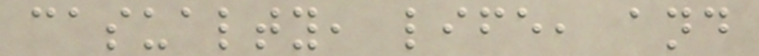casualty, life, and
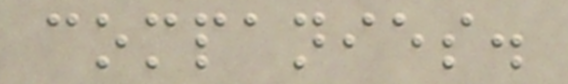companies.
